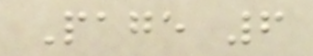Page 6
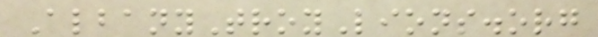AlbanyTroyLions.org
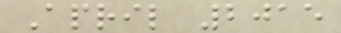April 2015
